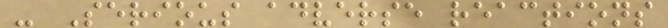- Serious adverse reactions
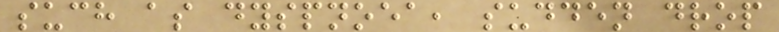such as dyspnoea, sudden drop
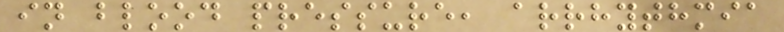in blood pressure, arrhythmia
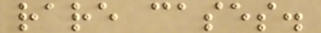rare cases.
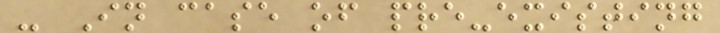- In case of pre-existing
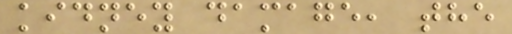kidney damage, the
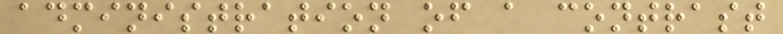administration of a contrast
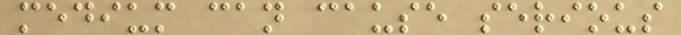medium can cause serious
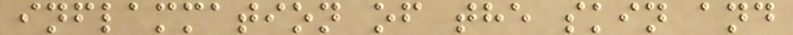inflammation of the skin and
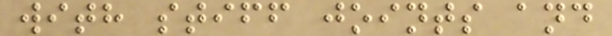with stiff joints and
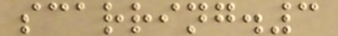scarring.3
